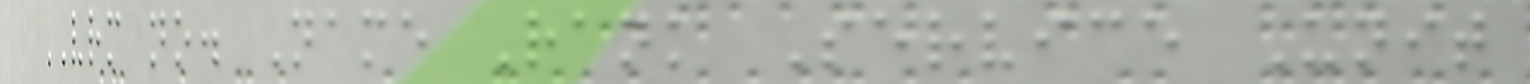VRM no. Name Rank Service Unit
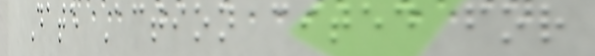Date Action cited for
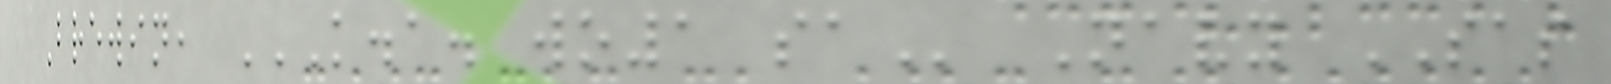Brewin, K.A. WO1 SA Navy SAS
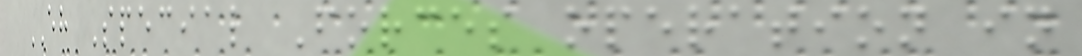EH Special Forces operation in
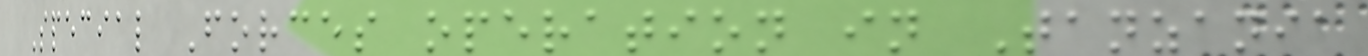Special Forces operation in Tanzania
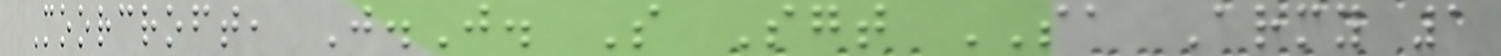Moorcroft, J.J. S Sgt SA Army 1
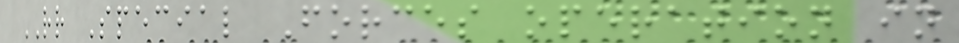RR Special Forces operation in
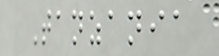Tanzania
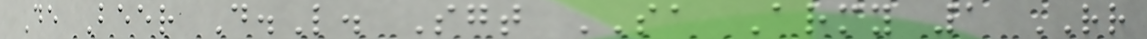De Beer D.L. Sgt SA Army 1 RR
